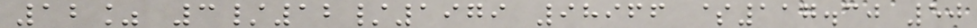12% 3/12/1979 98966 $117.30 50
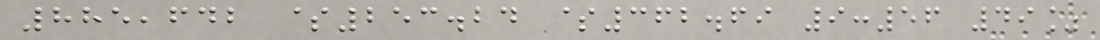885,642 $253.24 $362.69 9:56 49%
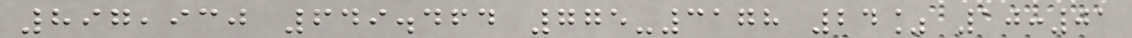897,930 649.464 775-3178 24% 10:01
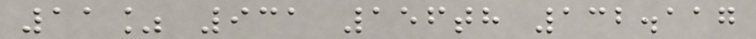11% 931 156th 132.117
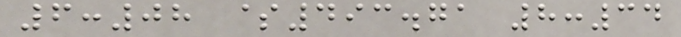6:08 $493.71 8:34
